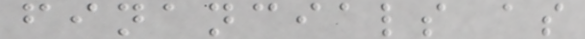financials as
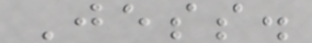Jess.
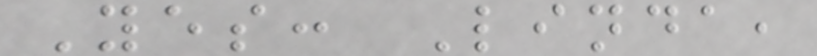Yes: Linda,
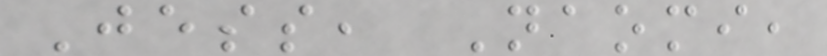Jess, Naomi,
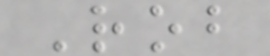Rob
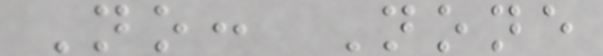No: None
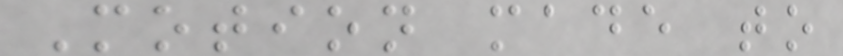Motion made to
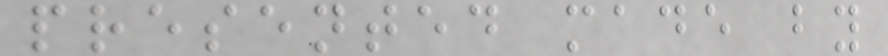presented made by
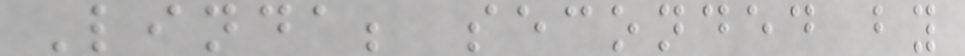Linda; seconded by
